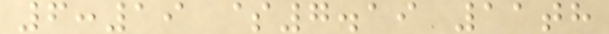6:19 $7.19 11th
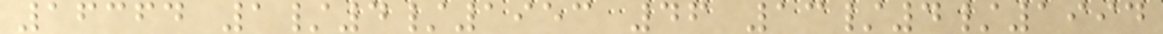16364 1/4/1953 46 13/4/1994
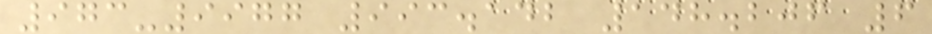973-9977 993.142 148.206 6
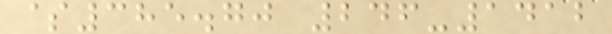$385.70 246-1412
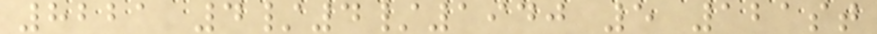8221 4/4/1940 5 121st
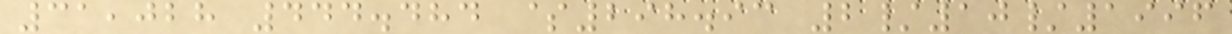31,028 444.484 $298.93 2/10/1996
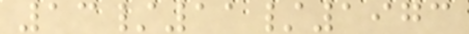13/11/1973
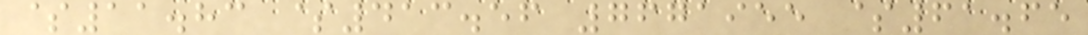$11.83 $413.56 7671955 $61.65
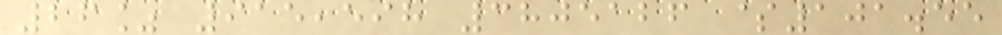26% 915,598 3805126 $101.55
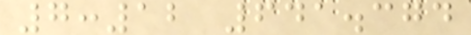7:12 641.374
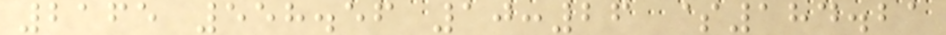2165 558.56 10:26 $184.21
